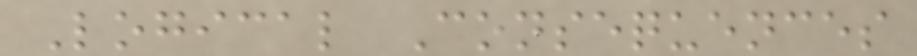Logical Consequences
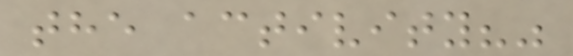the activity?"
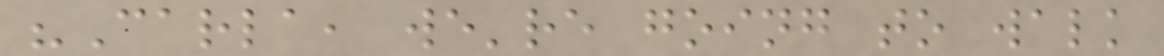"Carla, we're going to walk
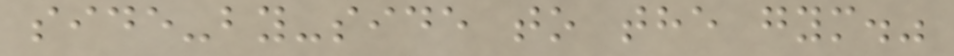side-by-side to the gym."
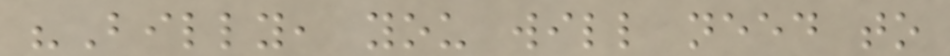"Billy, you will need to
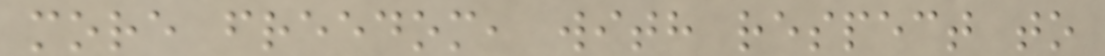more freedom, with respect to
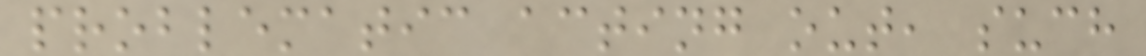problematic acting out, such
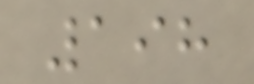198
